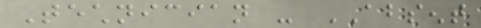Technician - ABSENT
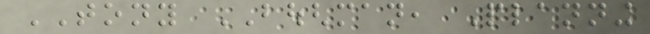TONY BOUGHMAN, Planning
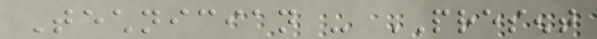Technician - PRESENT
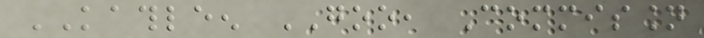KATHLEEN GOO, Commission
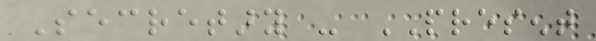Secretary - PRESENT
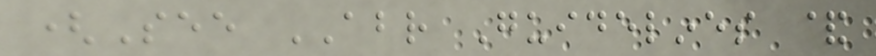(See ABR Guidelines &
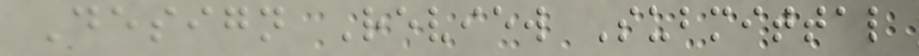Design Review Submittal
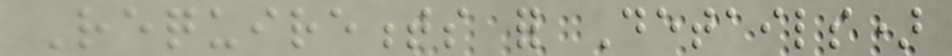Requirements for Details)
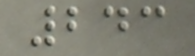243
